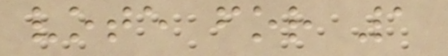vote for 1
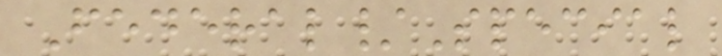Federal/Special
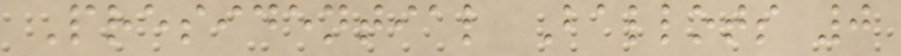Presidential Ballots 0
